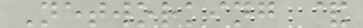Networking &
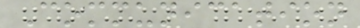Communication
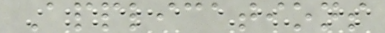Applications
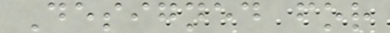Designed for
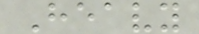Heavy
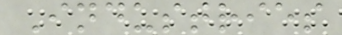Industries
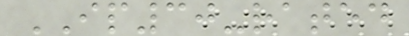IP30-rated
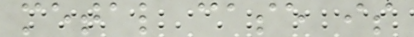metal case is
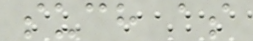such as
